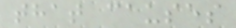that causes
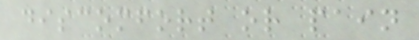discomfort or pain
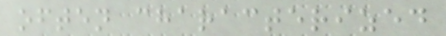often characterized
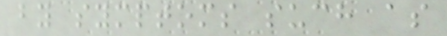by symptoms such as
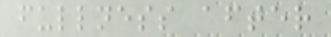fullness after
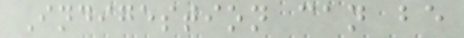Indigestion can be
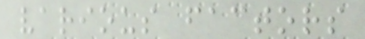various factors
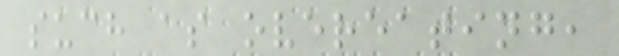such as overeating,
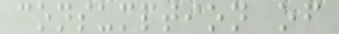consumption of
